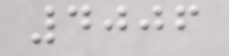4006
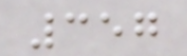357
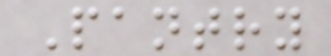Pantry
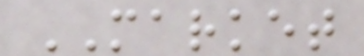MARKET
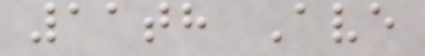11th Ave
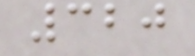320
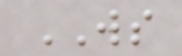WS
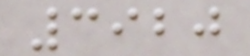3920
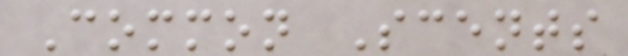Common Scents
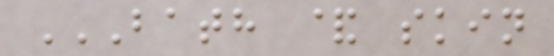BATH & SKIN
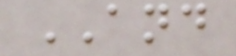AND
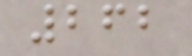262
